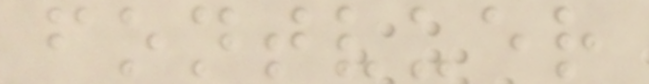fontvuer
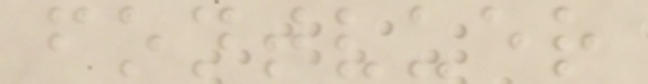fontvuer
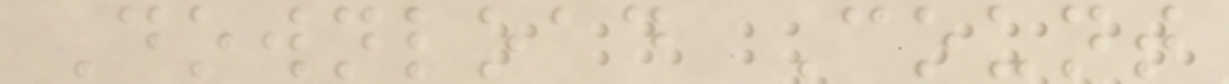Download Count
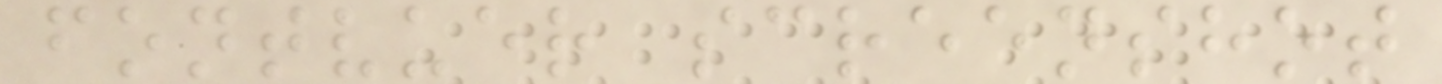fontvuer screenshot
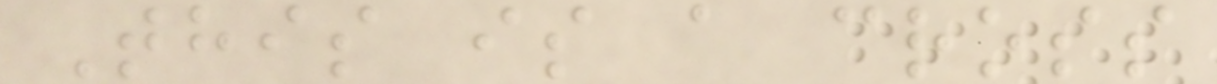This is a cross
